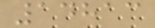14813
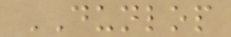DUNLOP
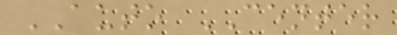AUTO CENTER
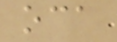oca
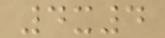4x4
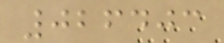026403
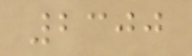2300
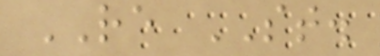RE ST.
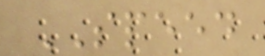SPEED
